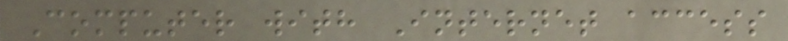Computer with Internet access
